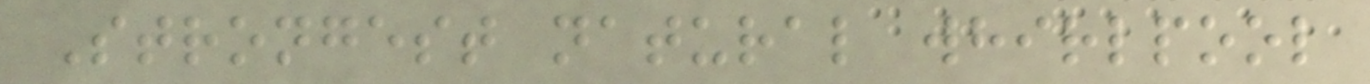Strongest natural whirlpool
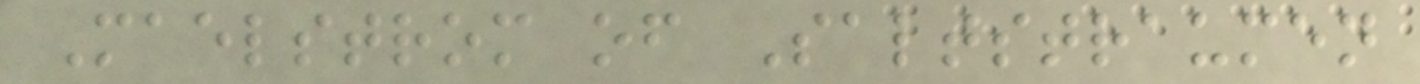Maelstrom of Saltstraumen
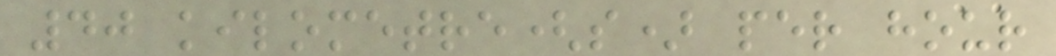40 kilometre(s) per hour
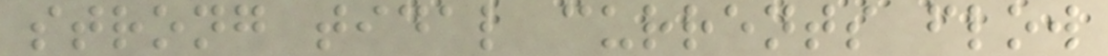strong tidal currents flow
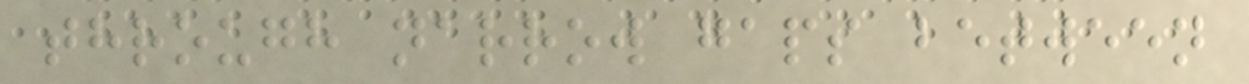through narrow gaps between
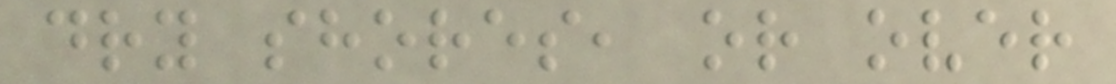dry shores, or over
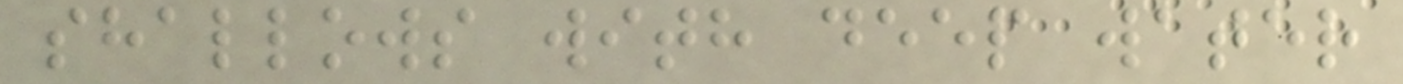shallows with deep water
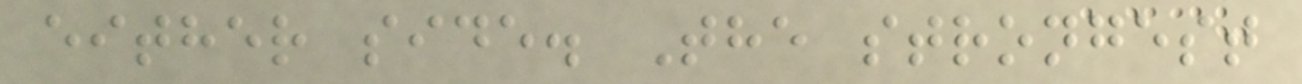either side. The strongest
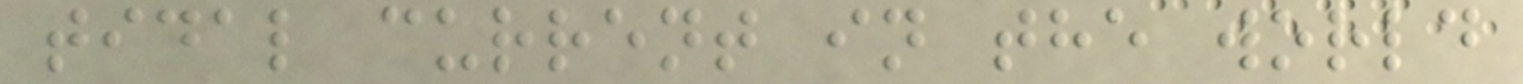tidal current in the world
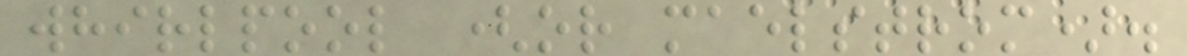whirlpool (or maelstrom).
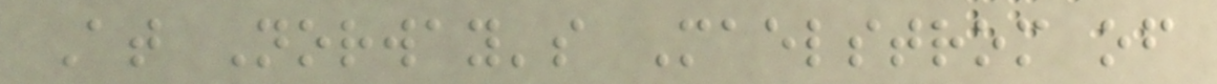At Norway's Maelstrom of
